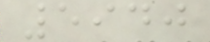5940
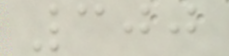300
